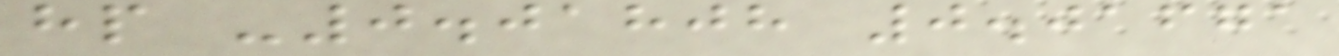hp -0.01808 0.01671
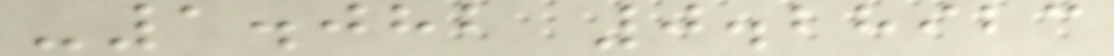-1.082 0.28923
